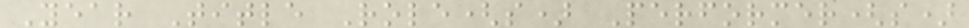Year Title Role(s) Performer(s)
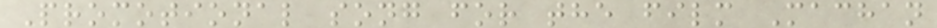Promotional song for the film Machan
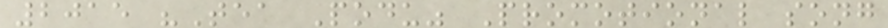2015 "Tea Podu" Promotional song
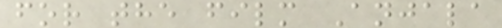for the film Anjala
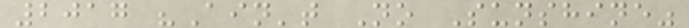2017 "Ain't No Sunshine"
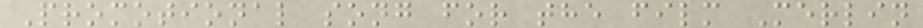Promotional song for the film Merlin
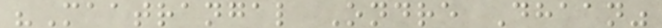"Maatrangal Ondre Dhaan"
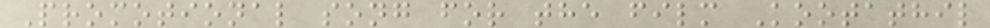Promotional song for the film Kootathil
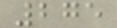275
